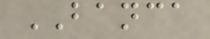BANCA
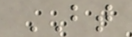BT
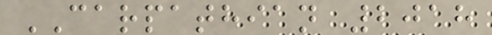CARPATHIAN 2018
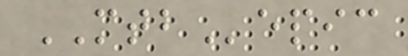MTBepic
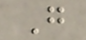G
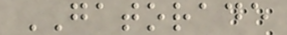GATORADE
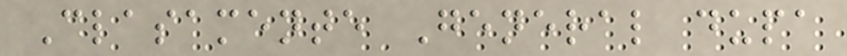Clasamente General dupa
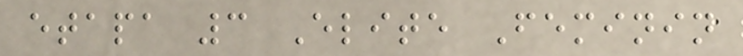etapa 3 Elite Feminin
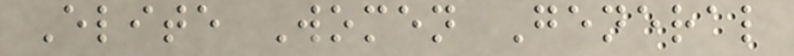Elite Women General
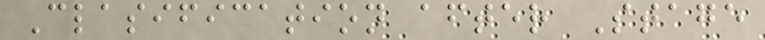Clasification after Stage
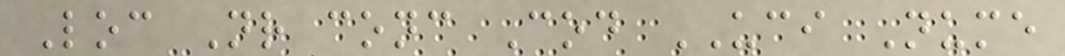Loc Nr conc Cod UCI Nume
